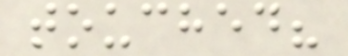touched?
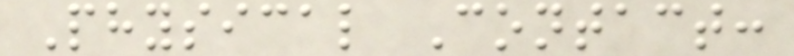Physical Contact:
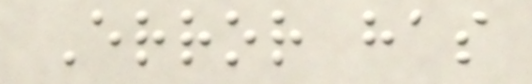Error has
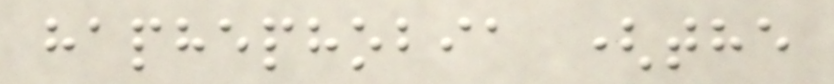haphephobia (the
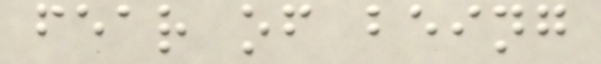fear of being
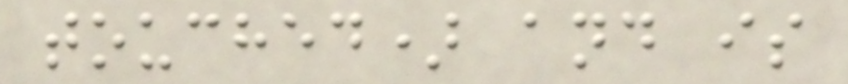touched) and is
